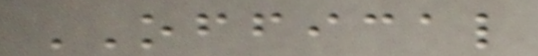OFFICAL
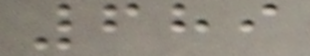689
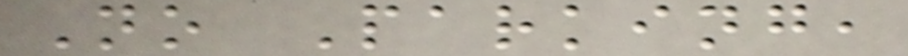No Parking,
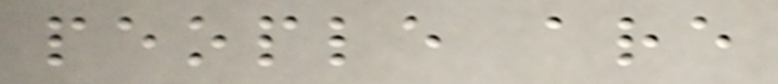people are
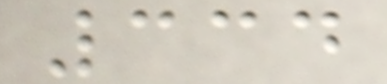334
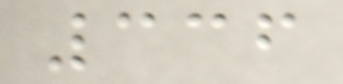336
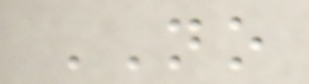NO
